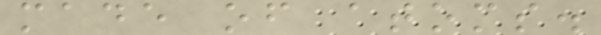made of atoms.
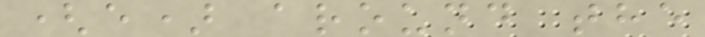(e) around the
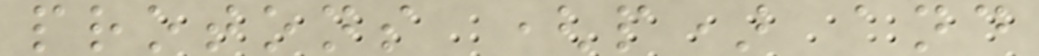protons (p) and
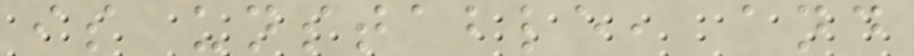is unstable, and
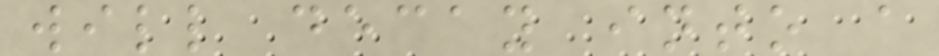will decay into a
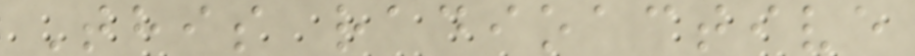This radioactive
